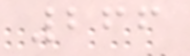266
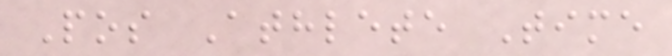Pos Athlete Time
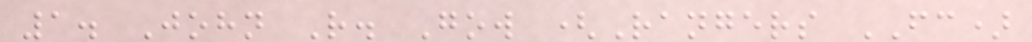1. John R. Gow (Rangers FC)
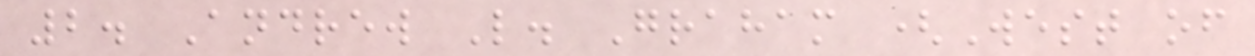2. Andrew L. Graham (West of
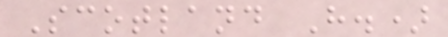Scotland H.)
